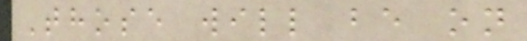Those will be on
